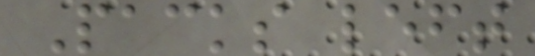Packs left
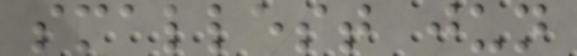smallest jun
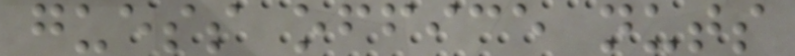guess office nuts
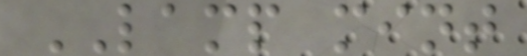LAMP mint
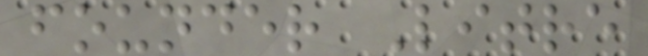founder Litre
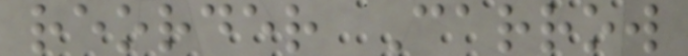reorder Carrow
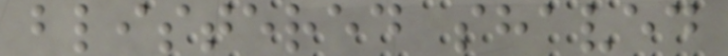blistered shaved
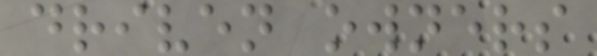driven owners
